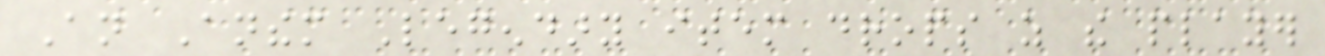An Anthem Legendary item drops as the player
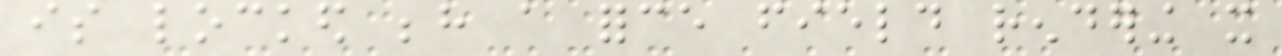is locked behind a force field rendering it
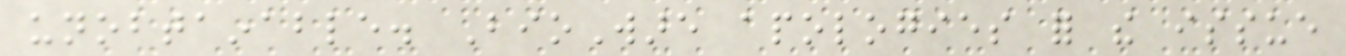unobtainable. BioWare apologies for the issue
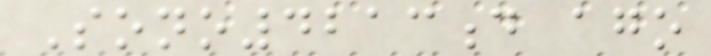Sono4213d ago
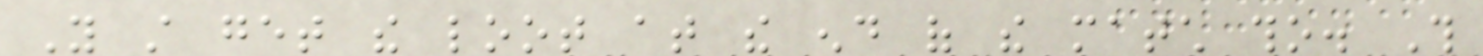You still get the loot at the end of the match tho. This
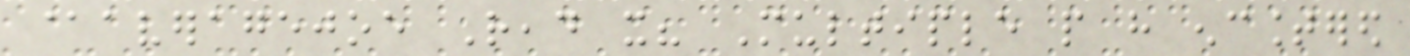@averagejoe Read it? Multiple people have encountered
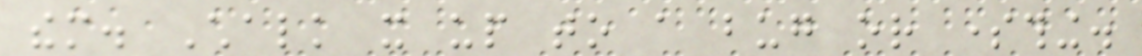them. Chalk it up to a bug or something.
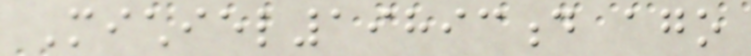Michiel19893d ago
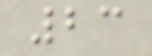23
